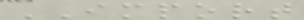IMPORT
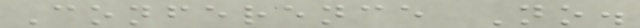Conference No.
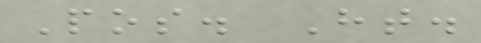Pos. Ht.
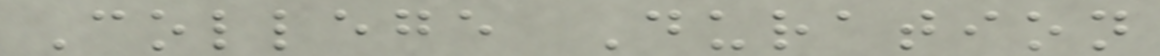College Duration
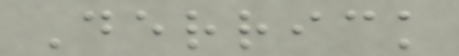Derrick
